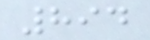894
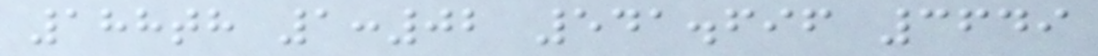188th 1:02 541.696 3649
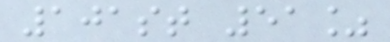101st 51%
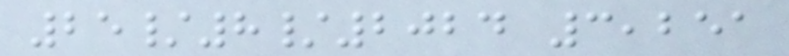25/8/2024 3,251
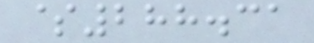$288.31
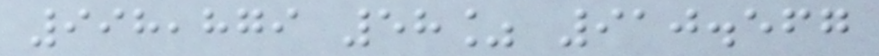998,879 58% 910.567
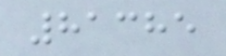81385
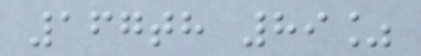167th 89%
